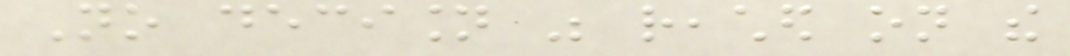No decision was reached on the
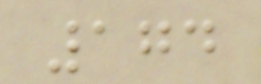174
